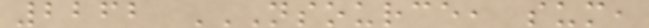2262 NSOURCE, SUM,
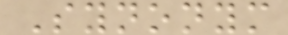Synonym
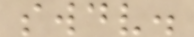swdv.
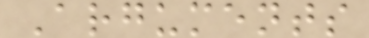Arguments
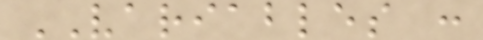VARIABLES :
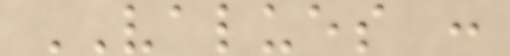VALUES :
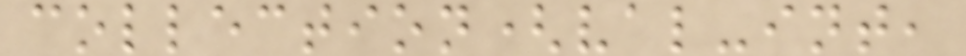collection(val-int,
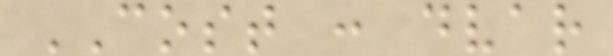COST : dvar
